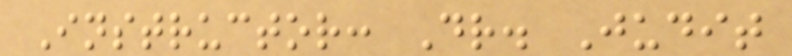Instructor: Dr. Judit
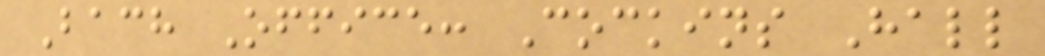Bach Office: Cockins Hall
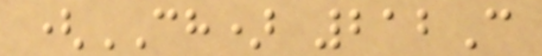(CH) 212C
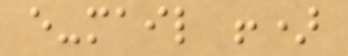e-mail !)
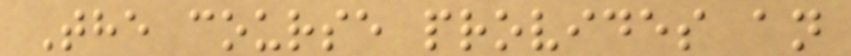The course provides an
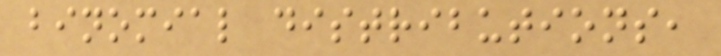binomial distributions,
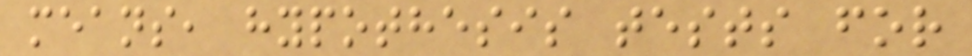means, hypothesis tests for
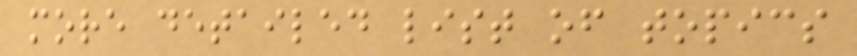more detailed list of topics
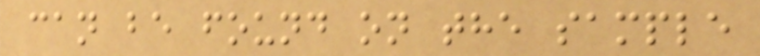can be found on the sample
